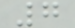7
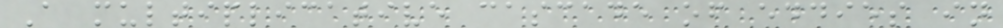A multiplicative cascade of eddies in
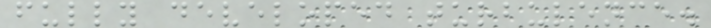fully developed turbulence.
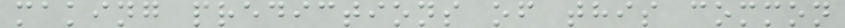making predictions of this common
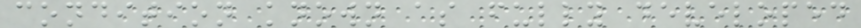condition known as fully developed
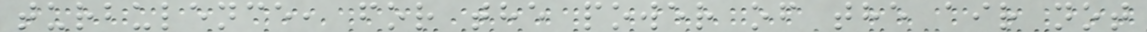turbulence, for the power of the air not
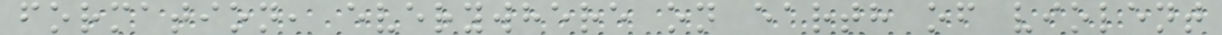formation, everywhere on earth of violent
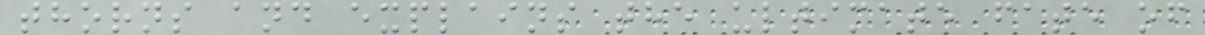thorns and explains the ultimate fate of
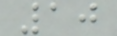10
